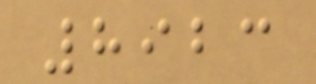8923
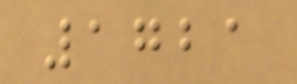1721
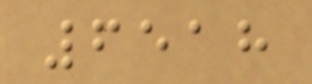6518
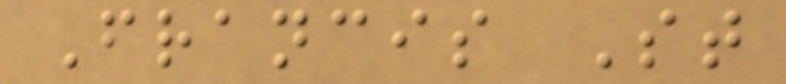Francis St
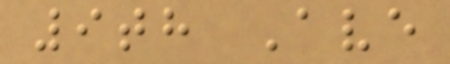9th Ave
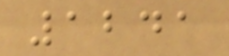1241
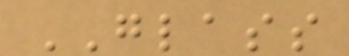GLASS
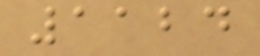1124
